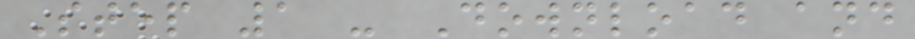Step 1 - Download and
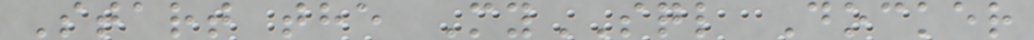Start the MySQL Docker
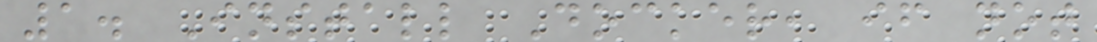1. Install Docker, if not
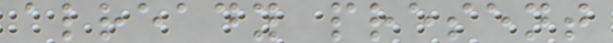already present
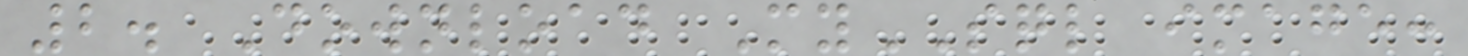2. Download MySQL image:
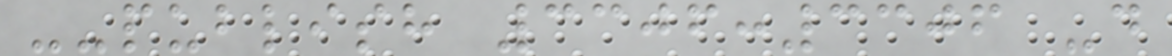--publish 3306:3306 -d
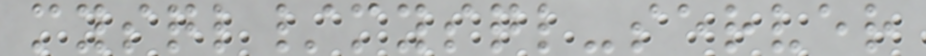mysql/mysql-server
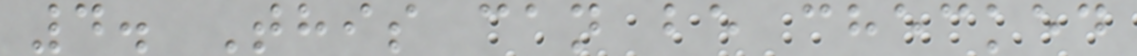4. This can be checked
